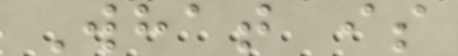What is
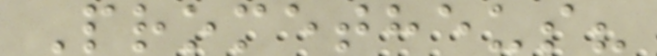Prometheus?
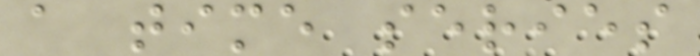a time series
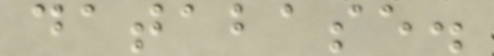database.
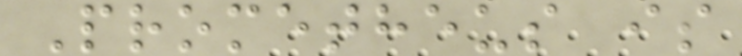Prometheus is
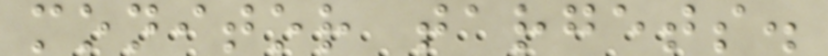monitor targets.
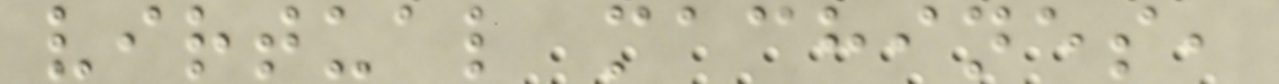virtual machines,
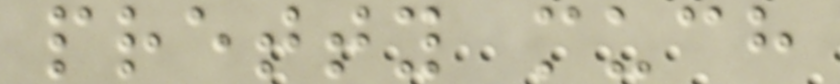pretty much
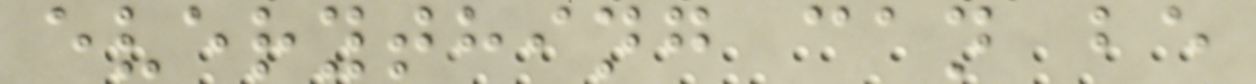everything can be
